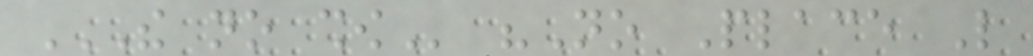THE NO SHOW "No Place Like
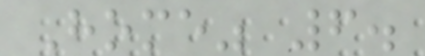Home" 6.
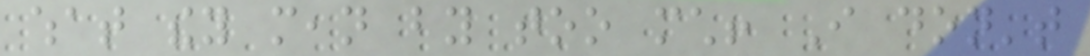what they mean by too much! I don't
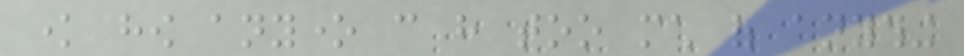know how anyone can have too much of anything
